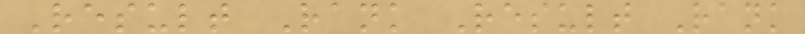Result Rank Result Rank
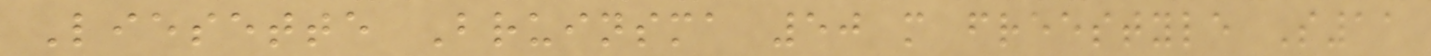Liesette Bruinsma 50 m freestyle S11
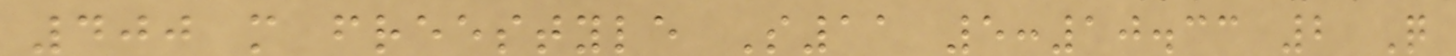400 m freestyle S11 5:10.33 2 Q
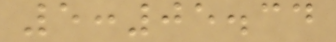5:05.34
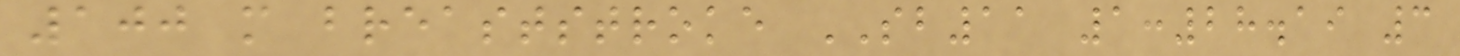100 m breaststroke SB11 1:28.19 3
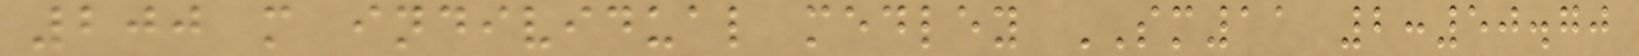200 m individual medley SM11 2:50.70
